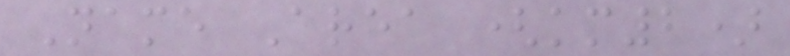Name Area (km2)
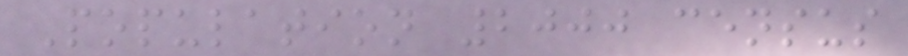Population 2000 census
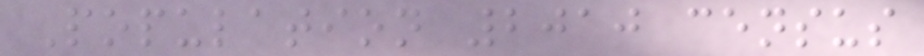Population 2010 census
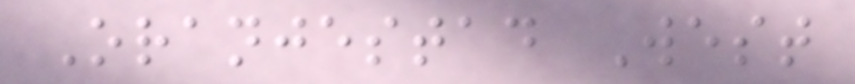Oranjestad West
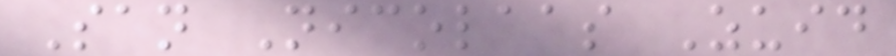San Nicolaas Zuid
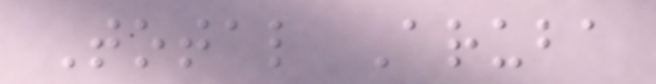Total Aruba
